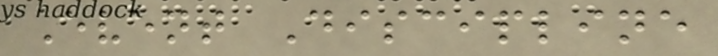Event Discipline
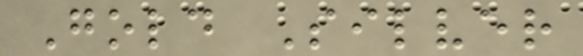Gold Silver
